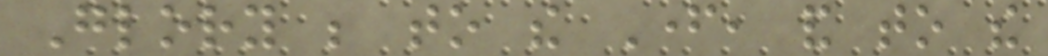Glory be to the Father, and to the
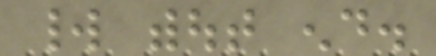world without end.
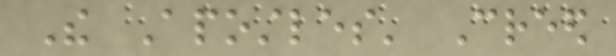The Apostles' Creed
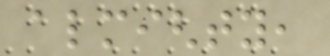almighty,
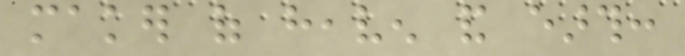maker of heaven and earth:
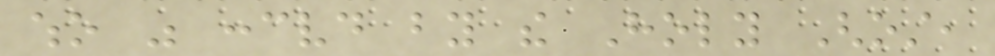who was conceived by the Holy Ghost,
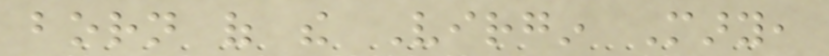born of the Virgin Mary,
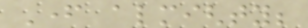Father almighty;
